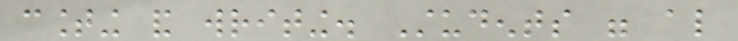counting and writing. Students were also
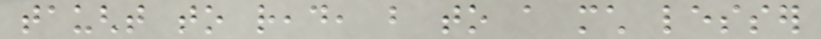taught to read, but to a much lesser
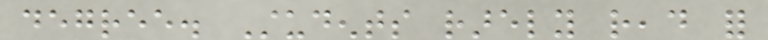degree. Students rarely read for
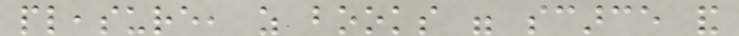pleasure, as books were scarce and
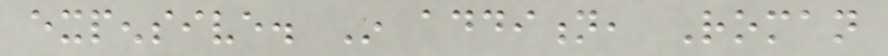expensive. In addition, Roman
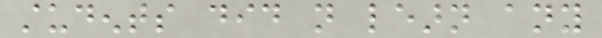students did not learn any
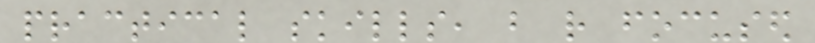practical skills, but rather focused
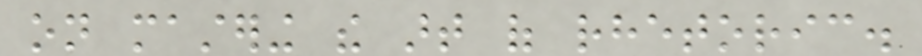on mastering the art of rhetoric.
